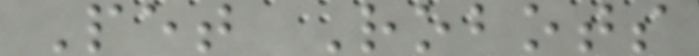Pet Robots
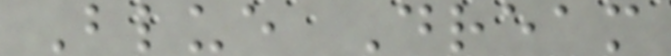Blue Dream
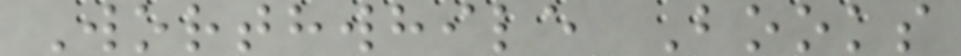Worthwhile Books
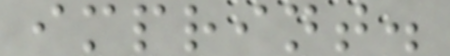imprint.
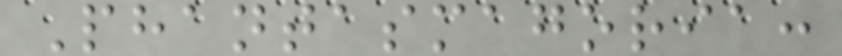Phantasmagoria:
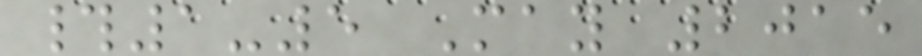#1-5 May 2015
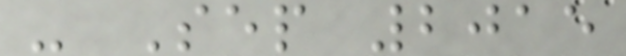- Sep 2015
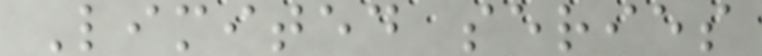Limited series
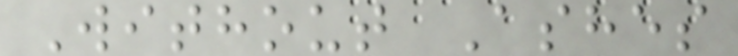Without Ashes
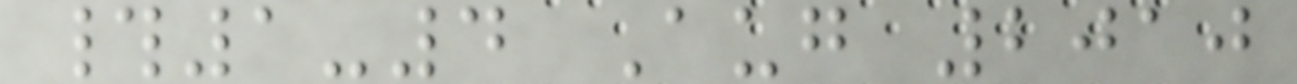#1-4 Aug 2010
